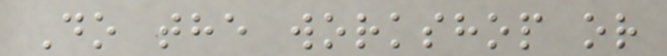Do the workshop or
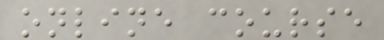online course
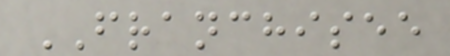FRANCHISEE
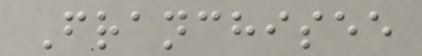Franchisee
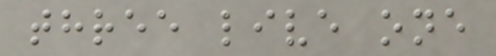three live one
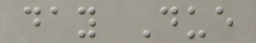day Due
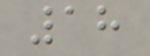18
